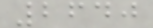2640
